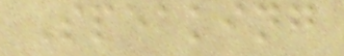Speaking
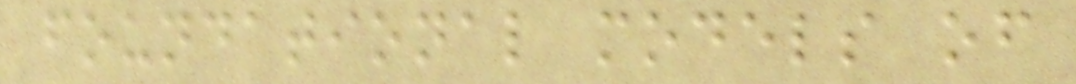foundational models of
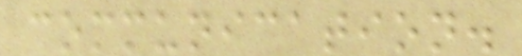communication.
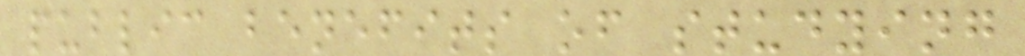public benefits of studying
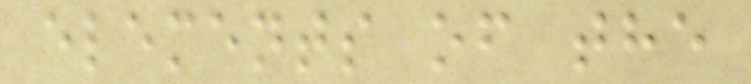elements of the
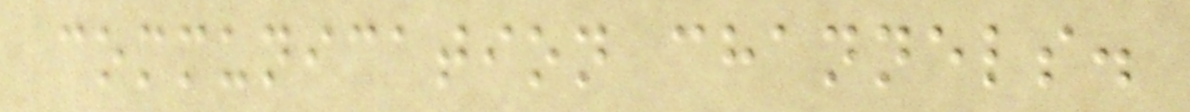communication channels.
